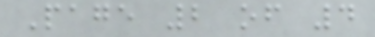Page 2 of 4
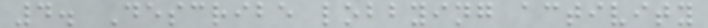4. Describe lobbying activity
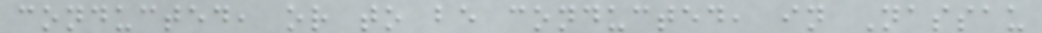conducted, or to be conducted, in Nassau
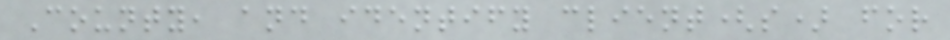County, and identify client(s) for
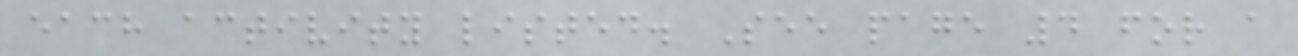each activity listed. See page 4 for a
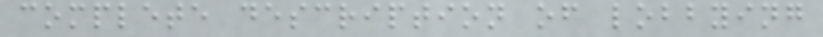complete description of lobbying
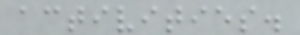activities.
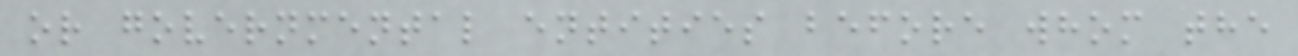or governmental entities before whom the
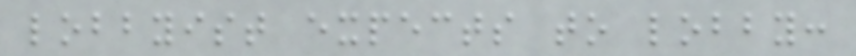lobbyist expects to lobby:
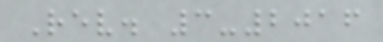Rev. 3-2016
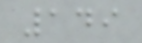149
